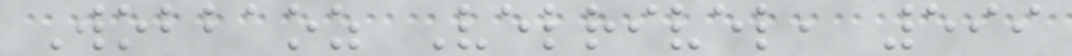Wobbaoz Velrivel, 599
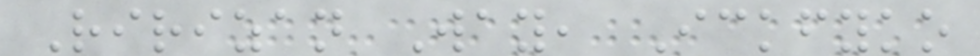Ririzan Way, Ickfyko
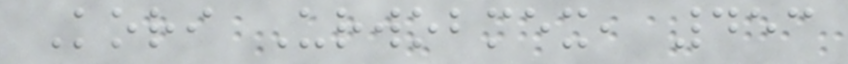Kori Urwobmex, 453
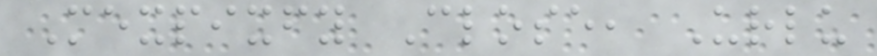Mexpixfy Close, Urlu
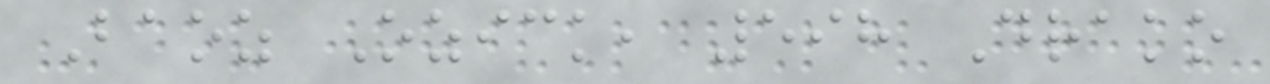Baoz Ozick, 598 Drako
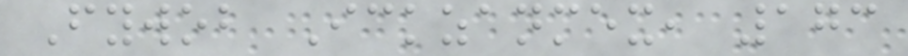Fywob Ickzanmex, 173
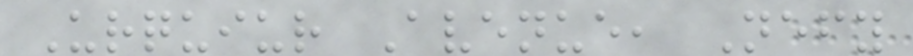Urquiur Avenue, Nefy
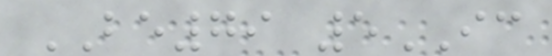BE79 5IC
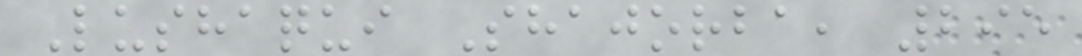Lushaqui Shajorba, 295
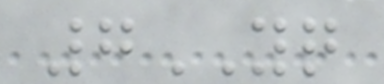7YQ
